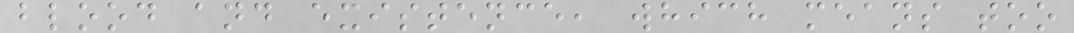blood and existence, which means too
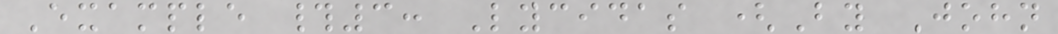Example #3: Lycidas (By John
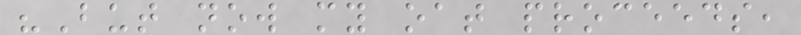"But now my oat proceeds,
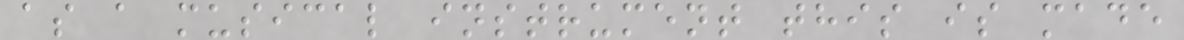as a musical instrument this is made
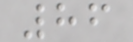86
